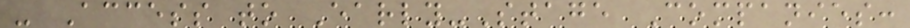- Access to Early-Stage Companies:
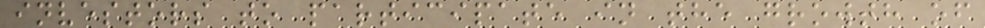investors to participate in the growth of
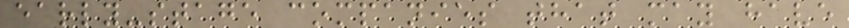early-stage companies that may have
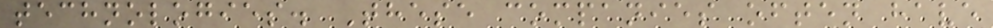technologies. These companies often have
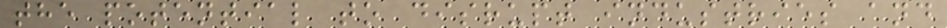the potential to disrupt industries and
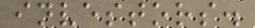investors.
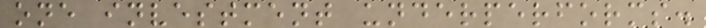one investment underperforms.
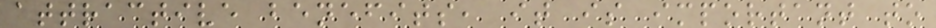attractive benefits, it is important to
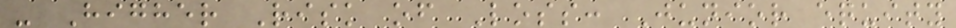- Higher Risk of Loss: Junior equity
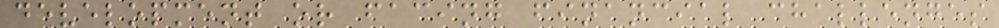development or facing financial challenges
